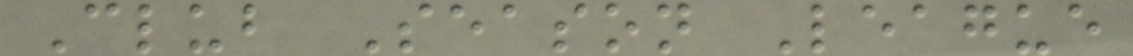Club Season League
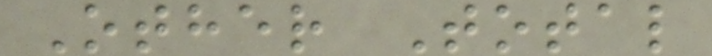Other Total
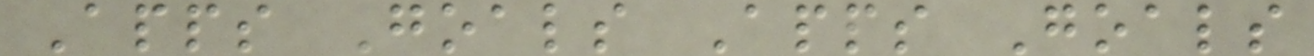Apps Goals Apps Goals
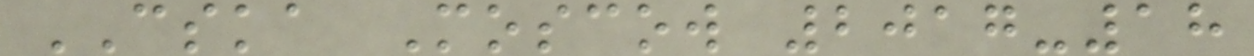CSKA Moscow 2017-18
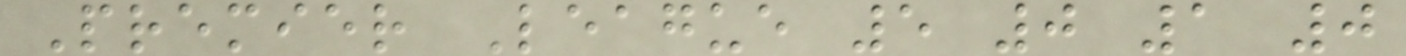Premier League 5 0 1 0
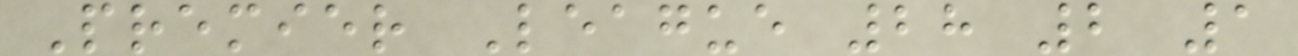Premier League 28 2 1
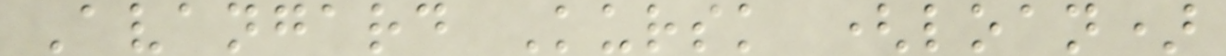Avangard Kursk (loan)
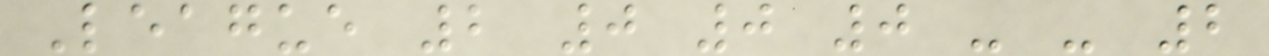League 2 0 0 0 - - 2
